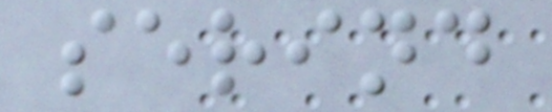serind
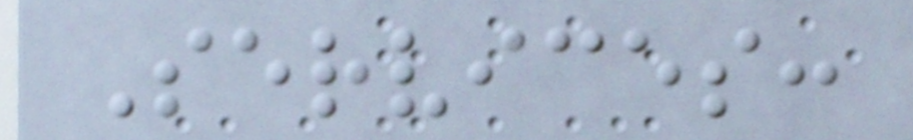Services:
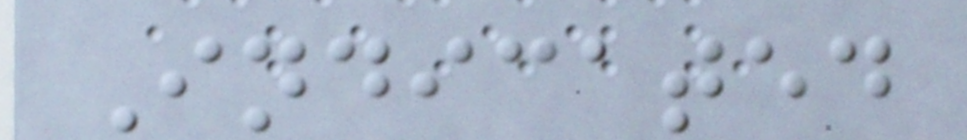Indicated
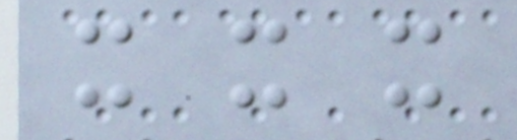x x x
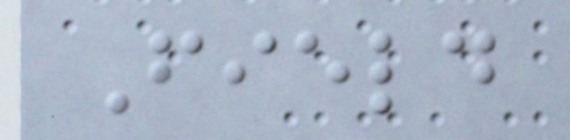Field
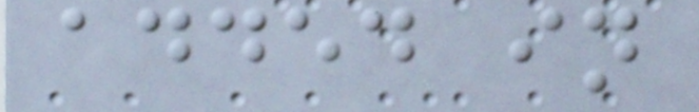added in
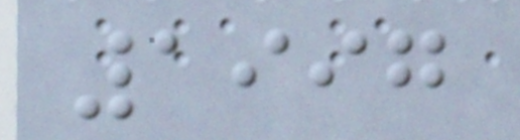1997
